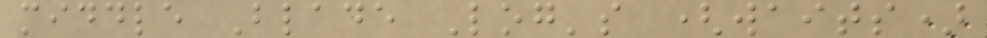middle Blade Log's (waits)
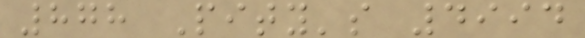878 Pity's 4994
